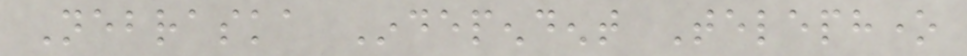Nebraska Independent Telephone
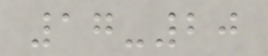17-20
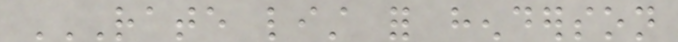RATE LIST FOR HENDERSON
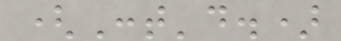(Cont'd.)
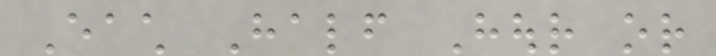Each Half Hour or
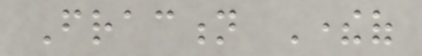Fraction Thereof
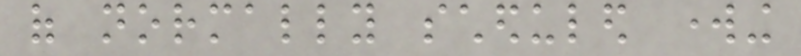of normally scheduled working
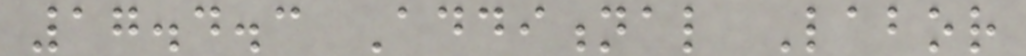17.4.3 Additional Labor
